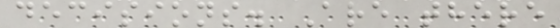decisions. Are there
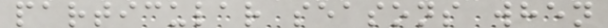particular seasons when
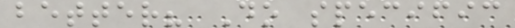better? Do specific
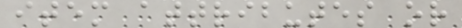item attributes or
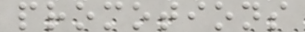promotions
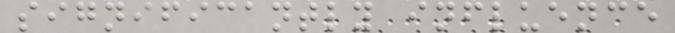significantly influence
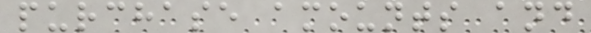purchase amounts and
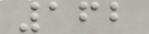162
